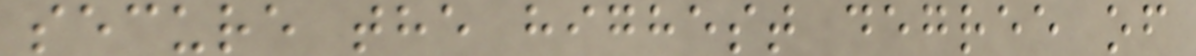secure the highest degree of
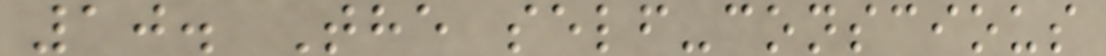10. The self-conscious
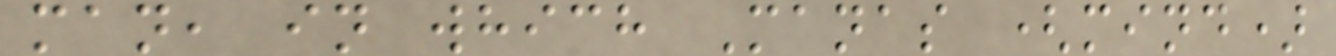man, in which Manas (mind)
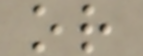or
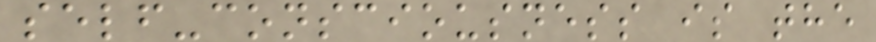self-consciousness is the
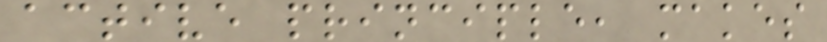active principle, makes
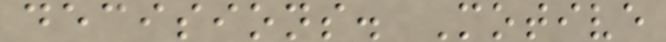decisions. Motive
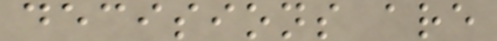decisions are
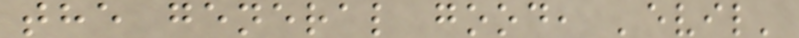the general good, 'evil'
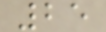25
